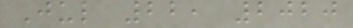Jul 22, 2020
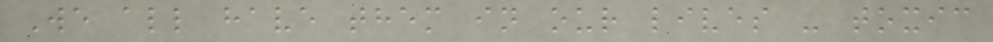We all have them in our lives - toxic
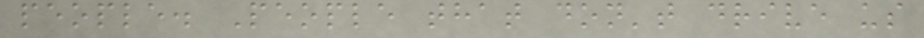people. People that don't drive us
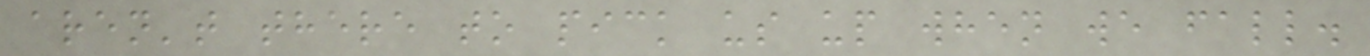aren't there to pick us up when we fall.
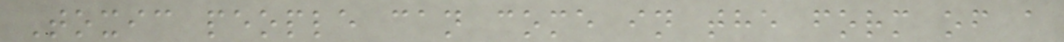Toxic people can come in the form of a
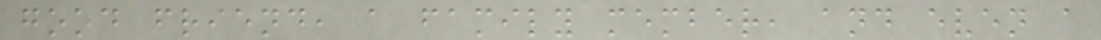good friend, a family member, and even a
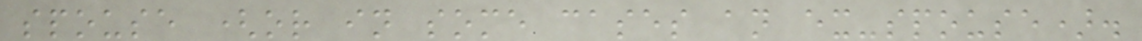spouse (or in some cases an ex-spouse).
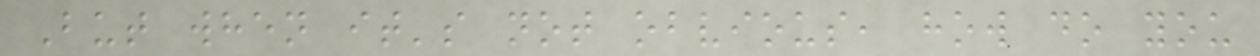But when it's not obvious, how do you
